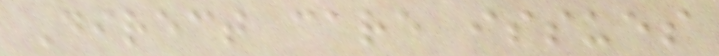Direct care issues
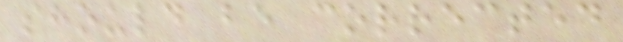should be corrected
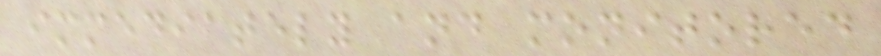immediately and monitored
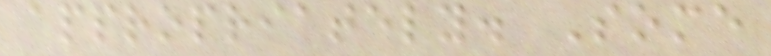appropriately. Some
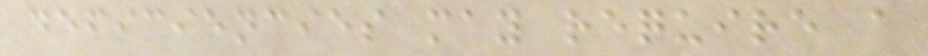deficiencies may require a
